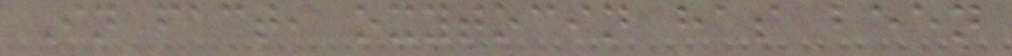In fact, oxytocin has been
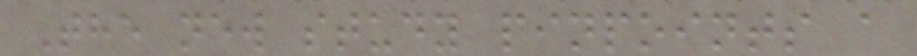The new study pinpoints a
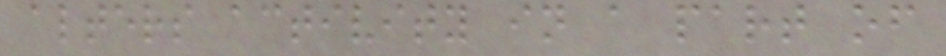alters activity in a part of
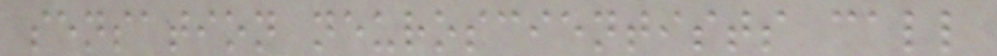sensation neuroscientists call
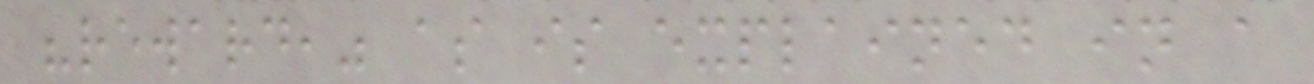"reward," as is explained in a
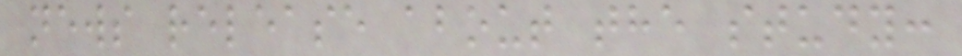news release about the study:
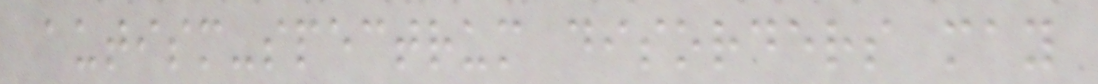autism-spectrum disorders may
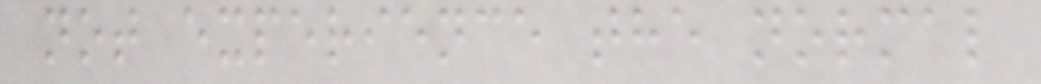not experience the normal
